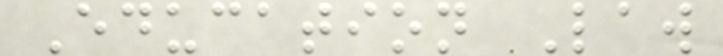Education Law
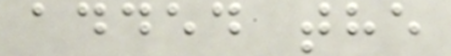added the
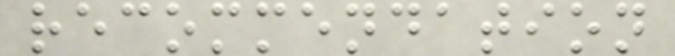recommendation
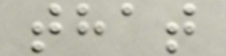that
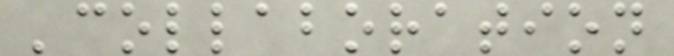'collaboration
